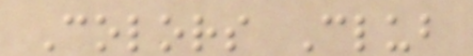Colors Club
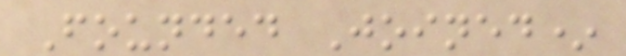Founded Joined*
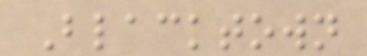Blacktown
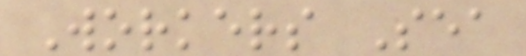Workers Sea
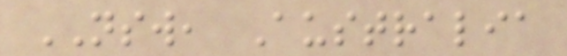NSW, Australia
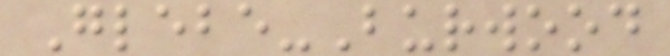Glebe-Burwood
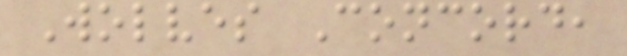Wolves Concord,
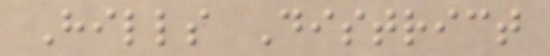Hills District
